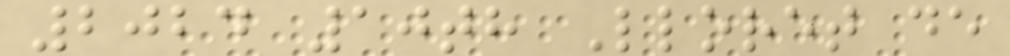2024 10th Lloret de
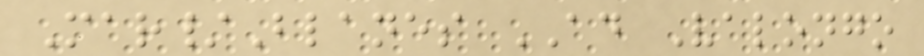Mar/Blanes AD Valongo
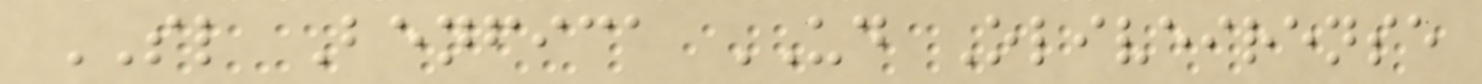SL Benfica UD Oliveirense
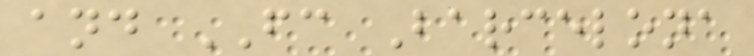and FC Barcelona
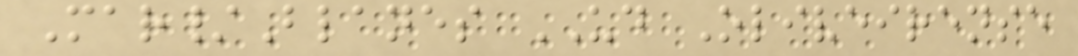Mar/Blanes UD Oliveirense
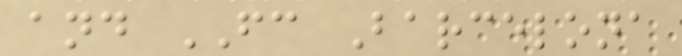and FC Barcelona
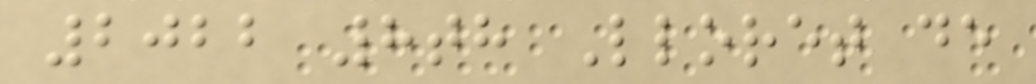2022 8th Lloret de
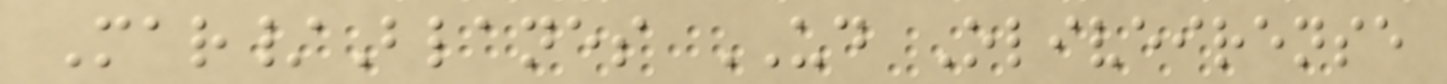Mar/Blanes UD Oliveirense
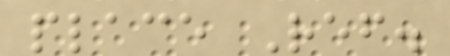place Ref.
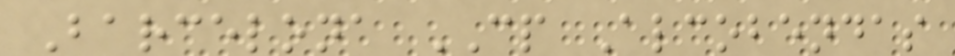Barcelona CP Alcobendas
